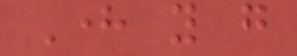Here you go
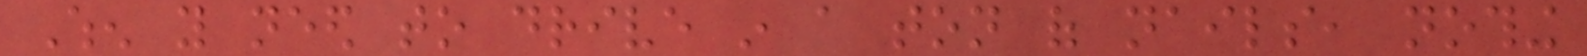When you need to drive in a ton of nails, nothing
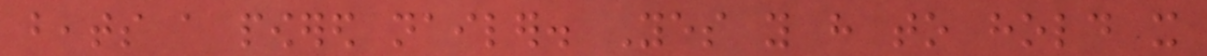beats a powered nailer. Yes you have to hold it
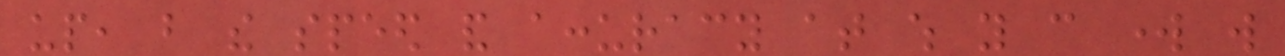up, but the speed and accuracy at which you can work will
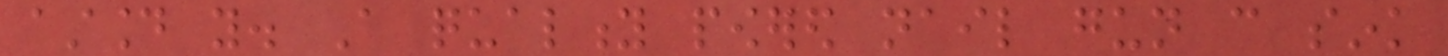astound you. A quality powered nail gun can sink
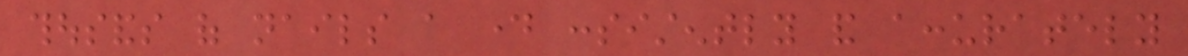thousands of nails a day consistently and accurately
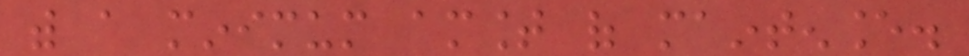with a minimum amount of maintenance.
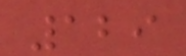129
